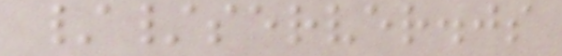//server.js
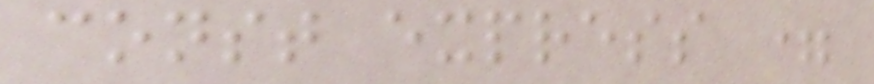const express =
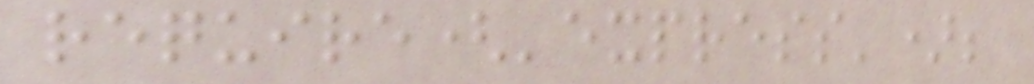require('express');
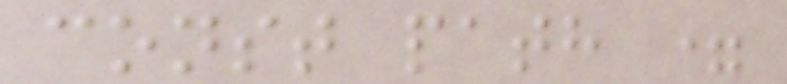const path =
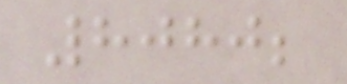8080;
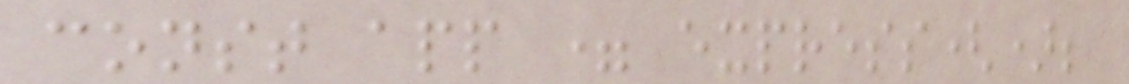const app = express();
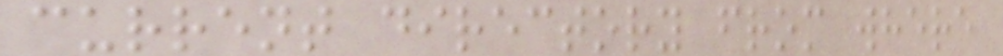current directory from where
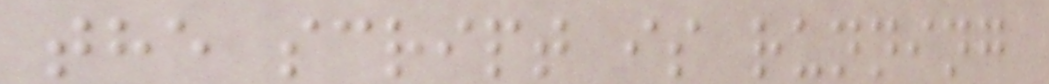the script is running
